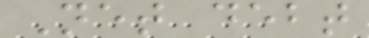Net debt
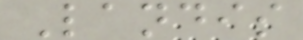Landis
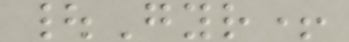|Gyr+
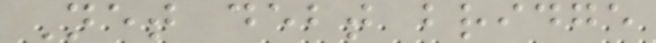Net debt bridge
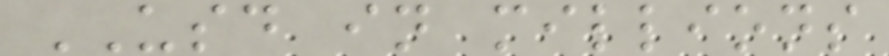USD in millions
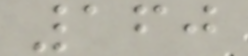160
